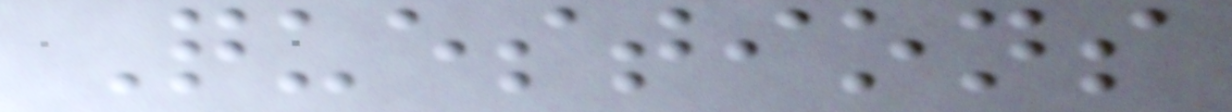Questions
